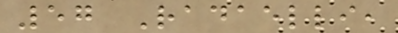57 Radaelli,
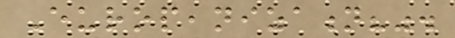Europeanization?".
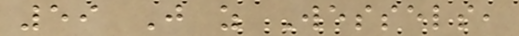59 Just as Wessels,
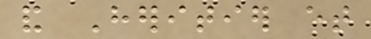and Heritier et
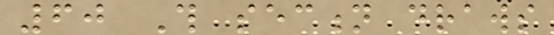60 This section draws
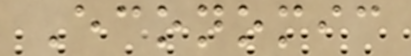Economic
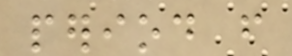period from
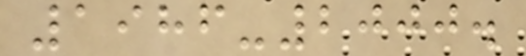1986-2000.
